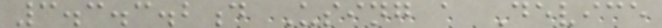3.3.3.2d Using a Device
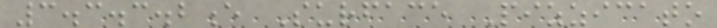3.3.3.2e Surface Pizzicato
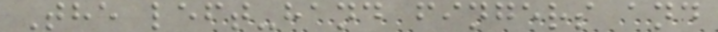The left-hand fingers and
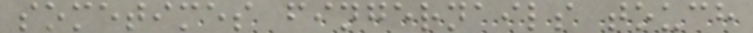sometimes fingernails touch
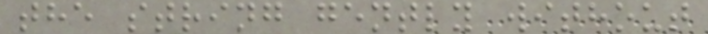the string gently without
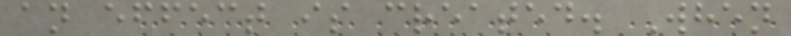an effect is created. When
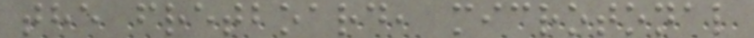the fretboard, microtonal
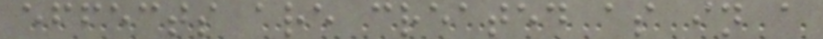effects are created as in a
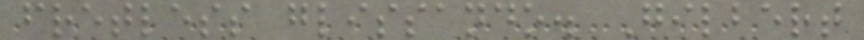fretless glissando. Gilbert
